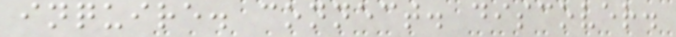inquire. connect. discover.
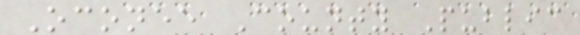Oconee County Public
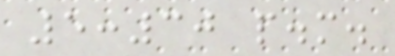5:30 p.m.
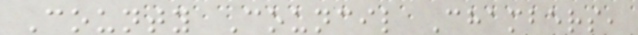County Council Chambers,
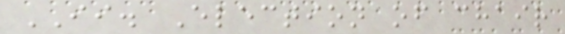II. Election of chair
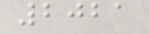2021
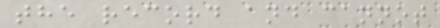the record and cannot
